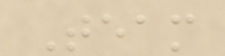Team
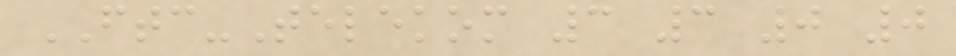FTC-Telekom 3 3 0 0
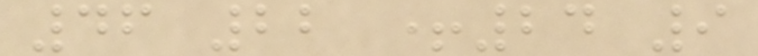46 22 +24 9
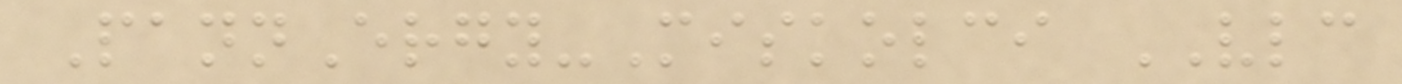PannErgy-Miskolci VLC
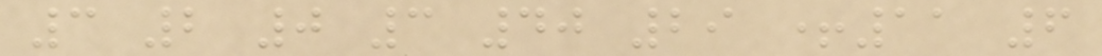3 2 0 3 40 29 +11 6
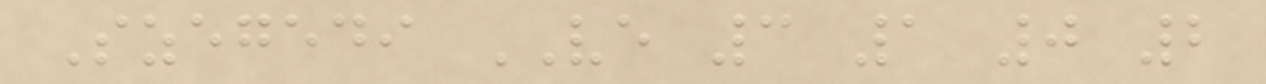Szegedi VE 3 1 0 2
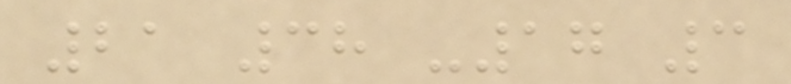21 38 -17 3
